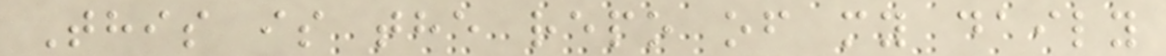This is the repo of my daily
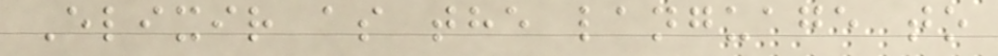Elixir as the language to
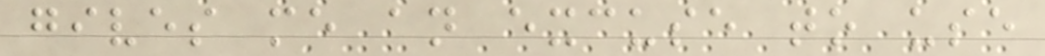gives me an excuse to use
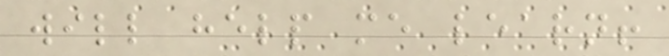will help me learn!
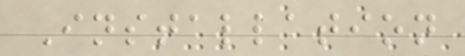Installation
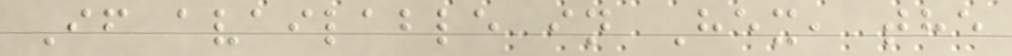If available in Hex, the
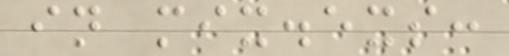in mix.exs:
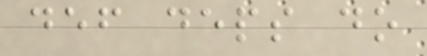def deps do
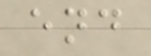end
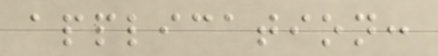application:
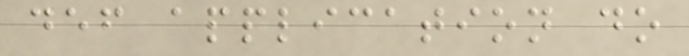def application do
